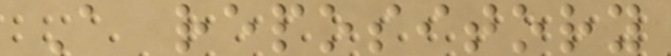A repository
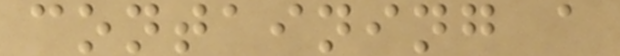containing a
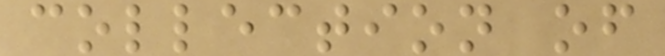collection of
